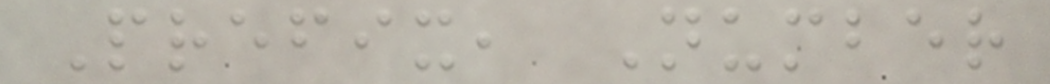Prefix, Number
